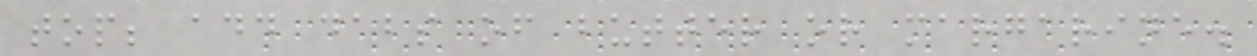top; add dabs of butter or margarine.
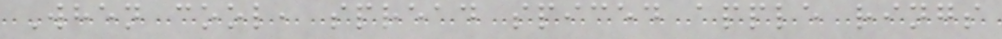When cool, spread spiced apple rings
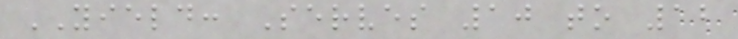YIELD: Serves 10 to 12
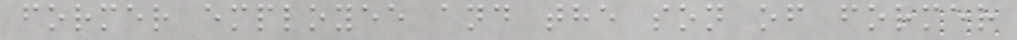former employee and the son of former
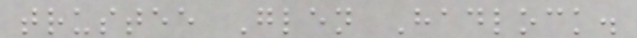trustee Glen Hadlock.
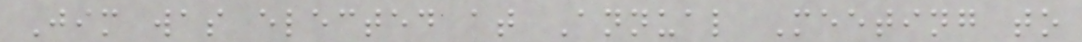Jim was elected at Annual Meeting to
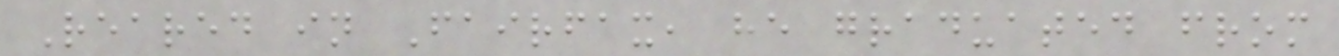Reared in Fairfax, he graduated from
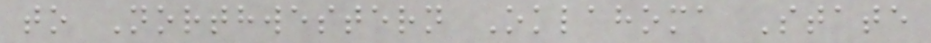to Northwestern Oklahoma State
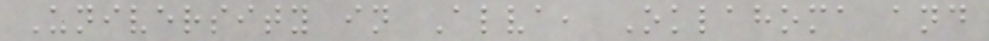University in Alva, Oklahoma and
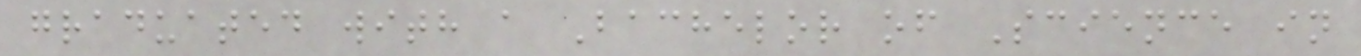graduated with a Bachelor of Science in
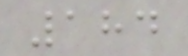184
